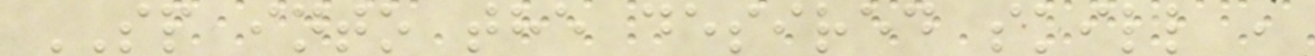SP into the desired skill ,
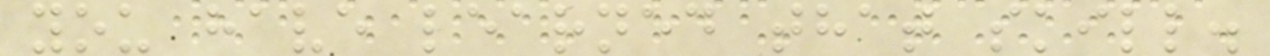you have learned that skill.
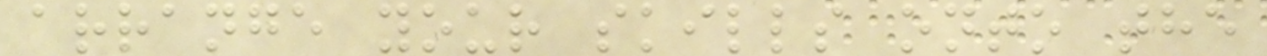arrange your skills onto the
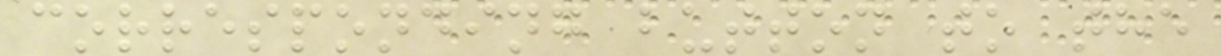corresponding button to the
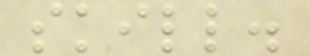skill.
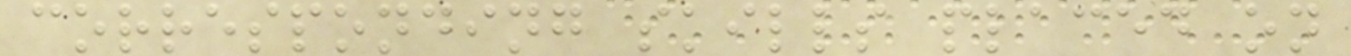corresponding skills placed on
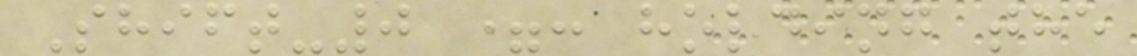Shift-0 =: holding the
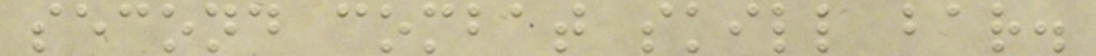second combat skill bar.
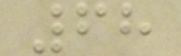68
